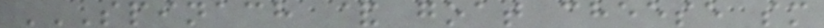SPINACH & GOAT CHEESE SM
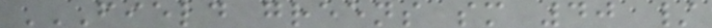FIELD GREENS SM 40 /
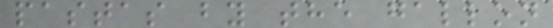pastas by the gallon
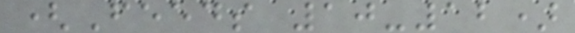(Feeds 10-12)
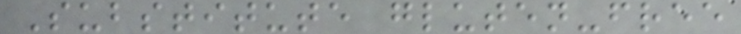Substitute gluten-free
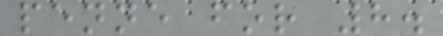penne for 8.
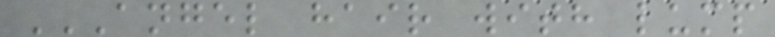ANGEL HAIR WITH LUMP
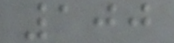100
